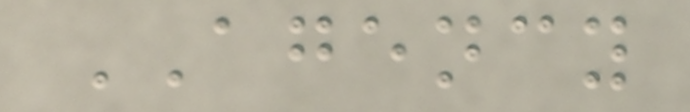AGENCY
